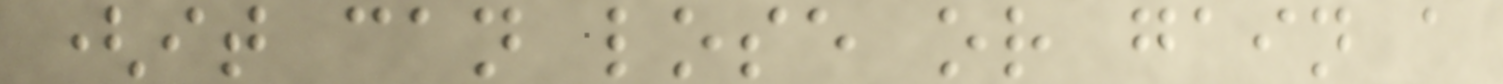(it can lose or gain a
